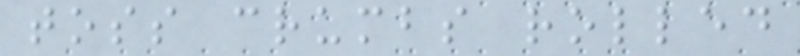toss crumbs rolled
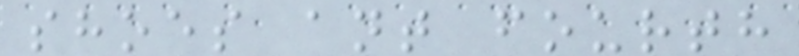shoes ant fourth
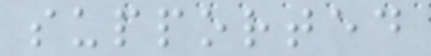supported
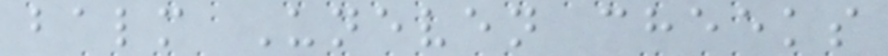balm Uneven cheeks
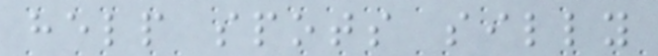help spots silly
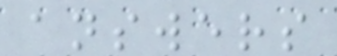answers
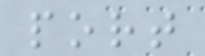port
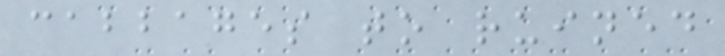cabbages to ruined
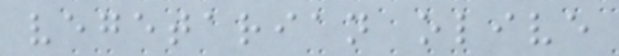vegetarian olive
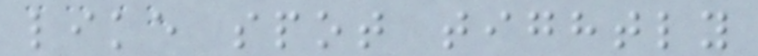like spot tightly
